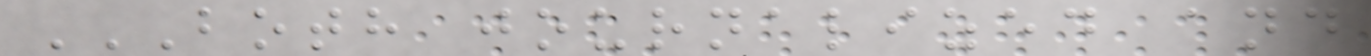BOTH JOURNALIZED AND
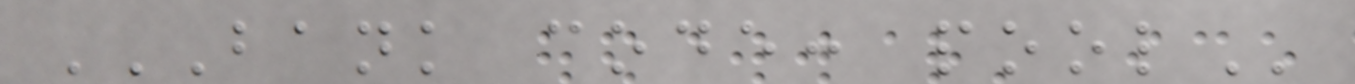BANK CODE: POOL
